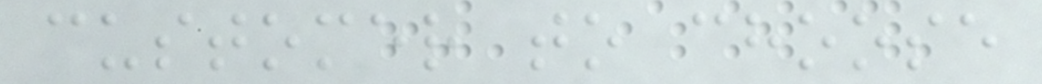customer to choose
